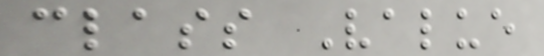class Value
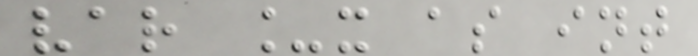var _x as int
